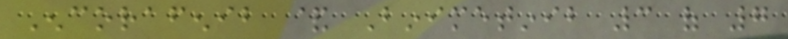Encorafenib & Binimetinib 3 of 7
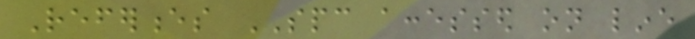References SPC accessed on line
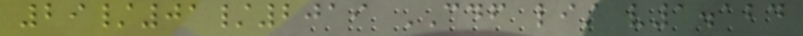29/01/2019 CDF list v1.124
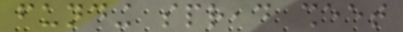funding spread sheet
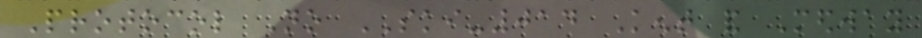Protocol No SKI-014 Kent and Medway
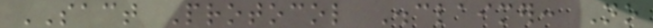SACT Protocol Disclaimer: No
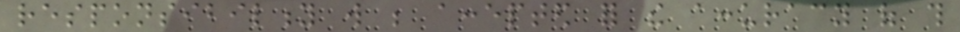responsibility will be accepted for the accuracy of this
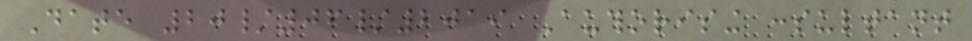Date 20/06/2019 Authorising consultant
